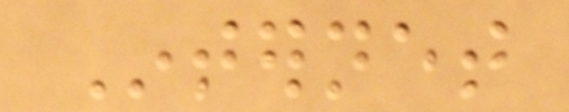Internet
